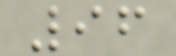96
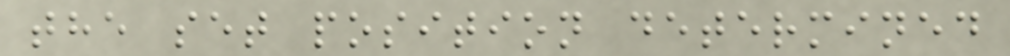the set position determined
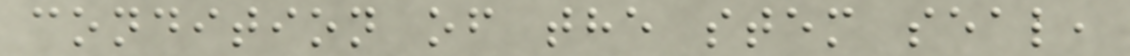condition of the stem seal,
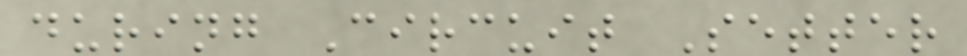during Circuit Setter
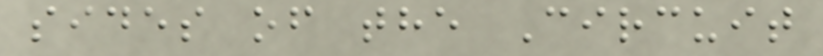sides of the Circuit
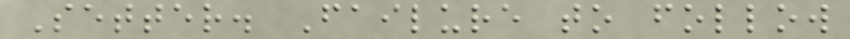Setter. Failure to follow
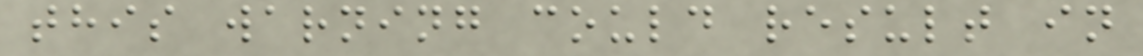this warning could result in
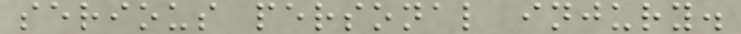serious personal injury.
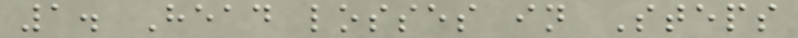1. Head losses in Steps
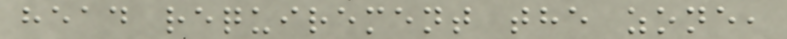head requirement the zone,
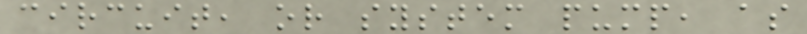circuit, or system pump, as
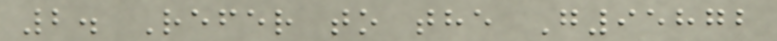2. Refer to the G95872
